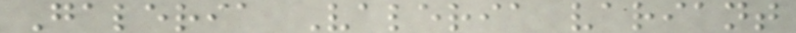Galeria Valeria variant
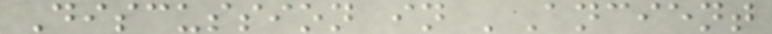Discussion in 'Ancient
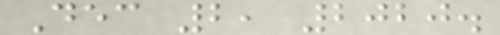Dec 2, 2020.
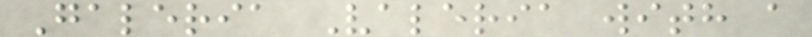Galeria Valeria with a
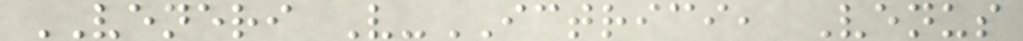VENERI V-ICTRICI, Venus
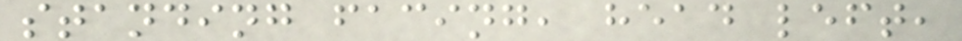standing facing, head left,
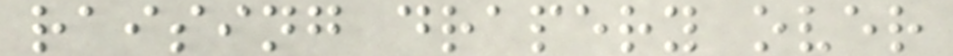raising drapery over
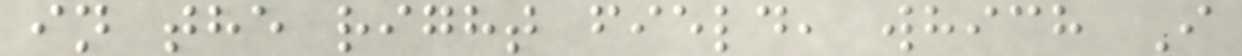in the right field, which I
